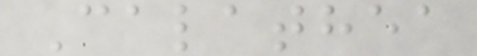Calathea
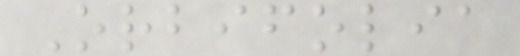Orbifolia
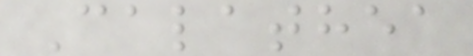Calathea
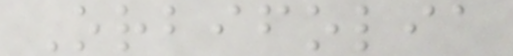Orbifolia
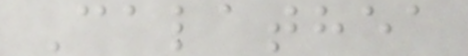Calathea
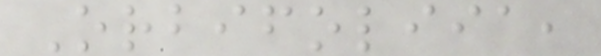Orbifoliia,
